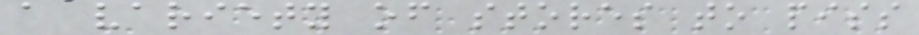a variety of stores to piss
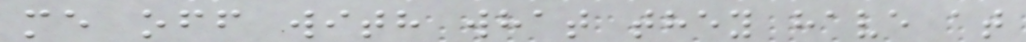me off with what they have at
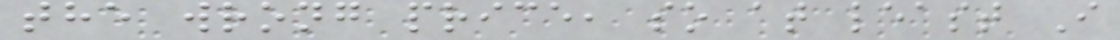the wrong price, so at least I
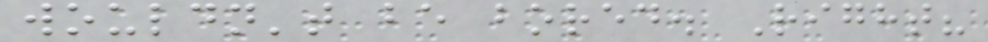wouldn't be bored. Right?
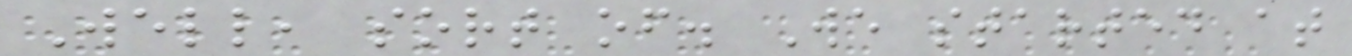Well, sort of. We started at
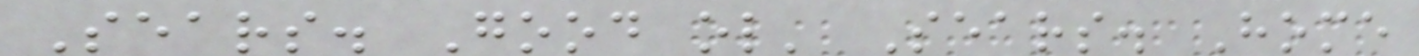Sears. Good ol' Sears. Home
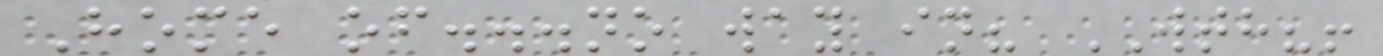Home of...no way in? WTH?!
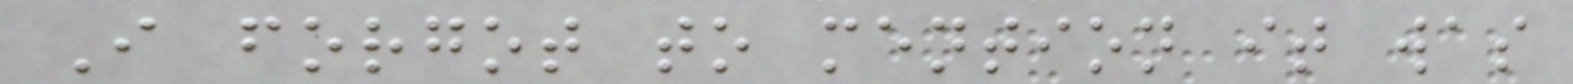I forgot to mention it was
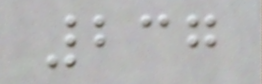237
